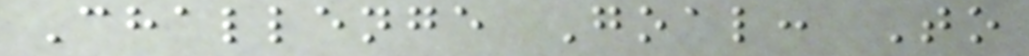Challenge Goal: To
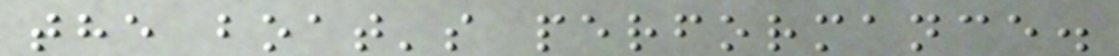the boat's performance.
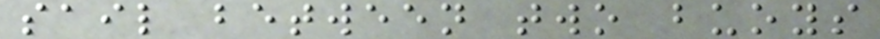sail between two buoys
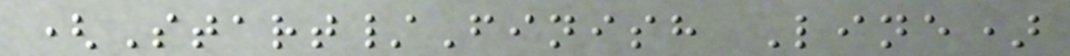(Start/Finish Line)
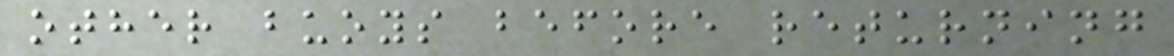other buoys before returning
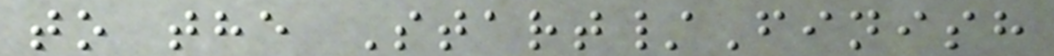to the Start/Finish
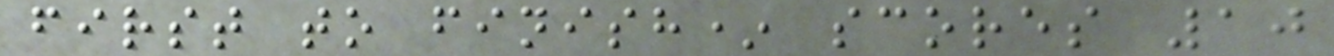first to finish* scores 10
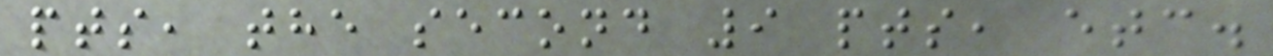pts, the second 9 pts, etc.
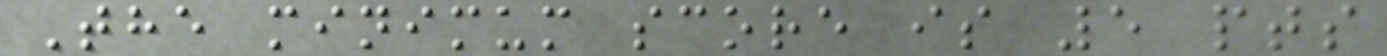The minimum score is 5 pts
